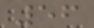56
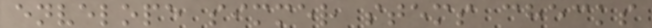envelope simmer stems checks
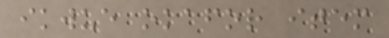ikwue okafor item
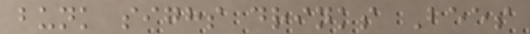bunk sighs drinks Bees
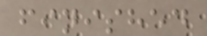finished
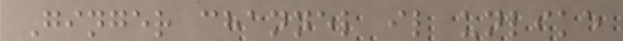Ginger channel il unlike
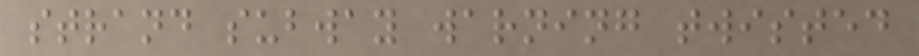strand subway warning twisted
